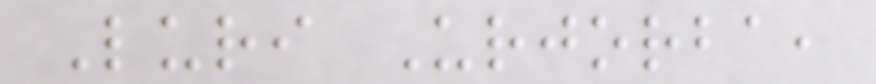Luri Urjorba,
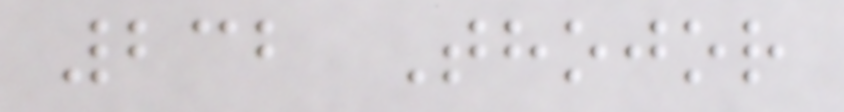232 Thojor
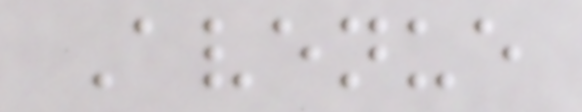Avenue
